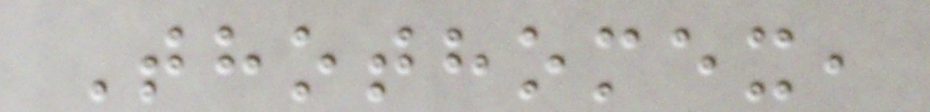Thothomex,
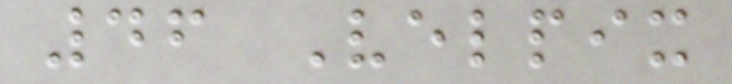46 Velpix
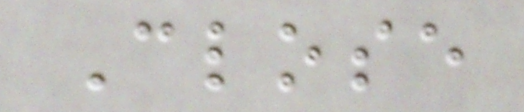Close
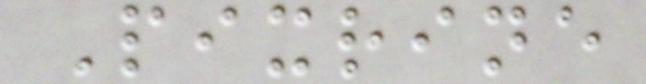Pixrine
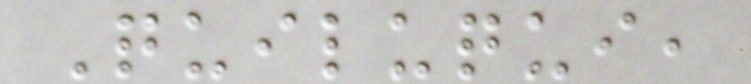Quiluqui,
